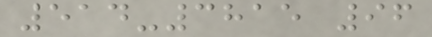514-3815 96
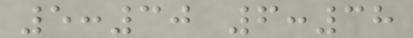5:30 6:38
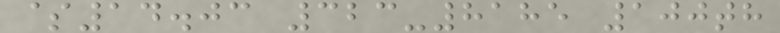$14.03 323-8185 100th
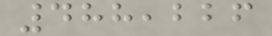488,226
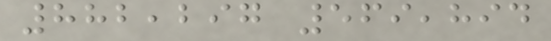882,297 569,894
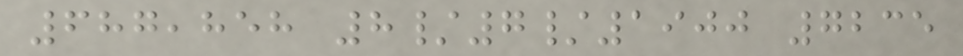687,858 8/7/1900 7235
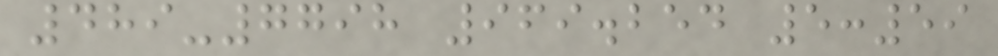489-7798 969.254 5:59
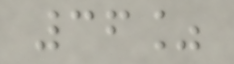36%
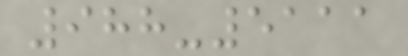988-5111
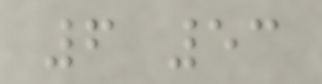6 53
